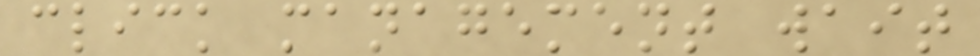click management wait
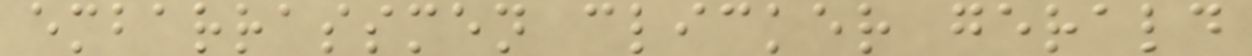embarrassmen clicker gerald
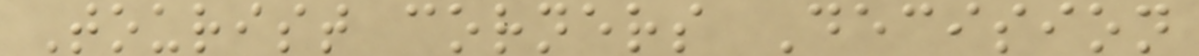Tourist corners Decision
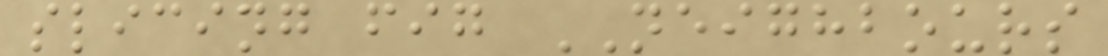slicing fig NEIGHBOURS
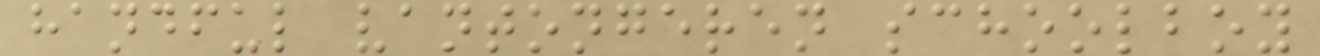handful vantongeren schoolboy
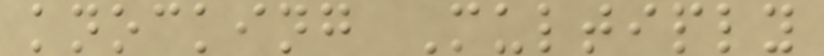knocking Multiply
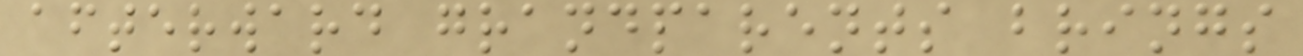afterward grandparents brings
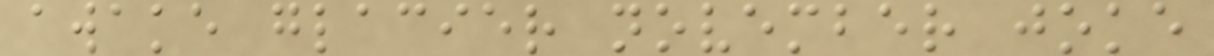awake glacier november joke
